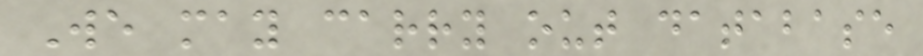We may carry out database
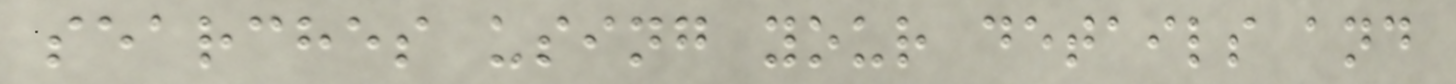searches using your details and
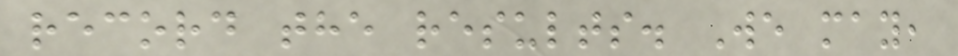record the results. We may,
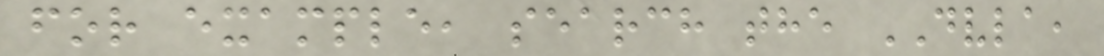for example, search the DVLA,
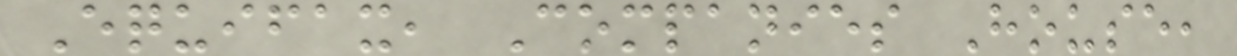Equifax, Companies House,
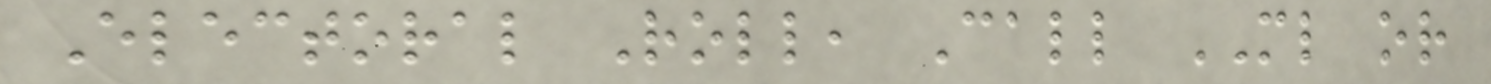Electoral Roll, Call ML or
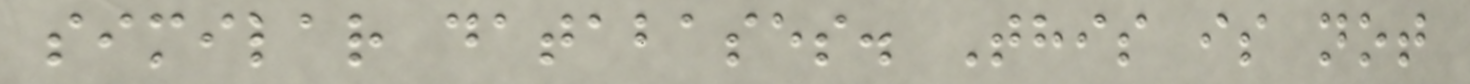similar databases. This is not
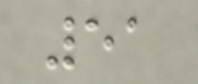51
